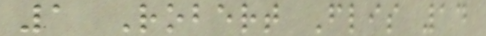1 Robert Flis 14
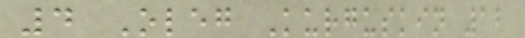4 Oleg Kurguskin 12
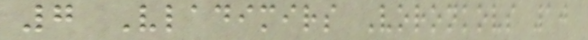7 Vladimirs Voronkovs 10
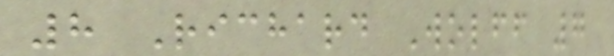8 Richard Wolff 7
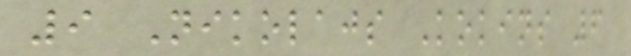9 Nikolajs Kokins 6
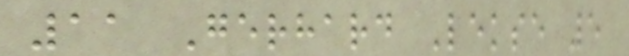11 Gerhard Lekse 5
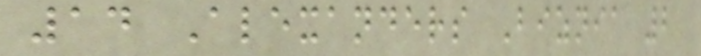14 Alexanders Biznia 2
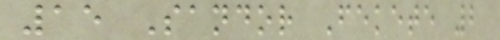15 Sandor Fekete 2
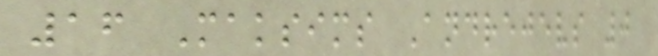16 Maksims Andrejevs 0
